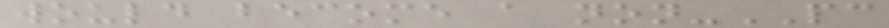would become a non-PC
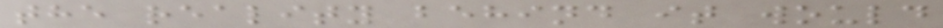the reality behind it would
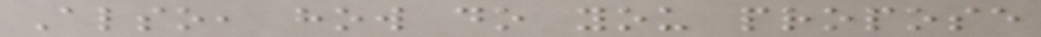Also, how do you propose
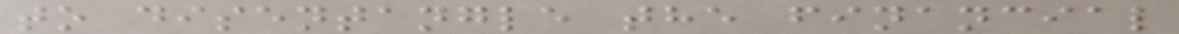to disentangle the financial
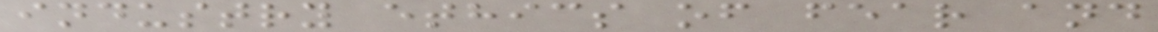industry ethics of fear and
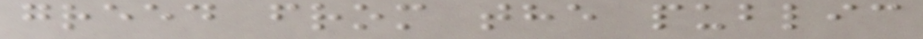greed from the public
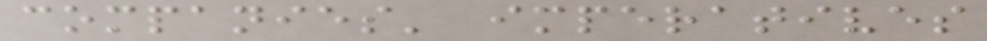companies' imperatives
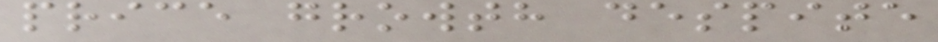price growth despite
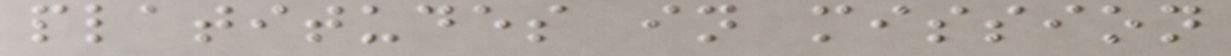platitudes in mission
